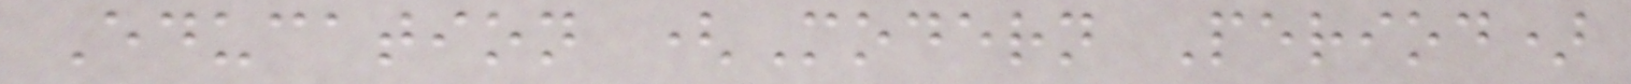Education (Modern Period)
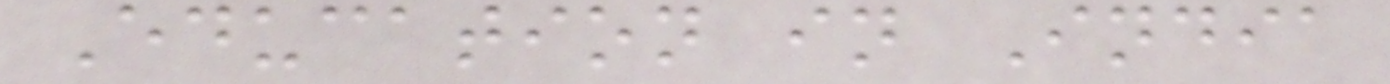Education in India
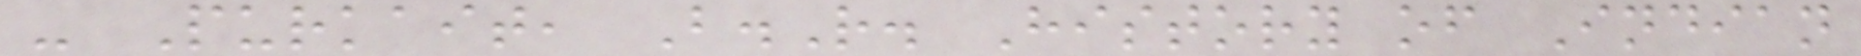- Purkait, B.R. History of Indian
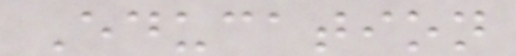Education
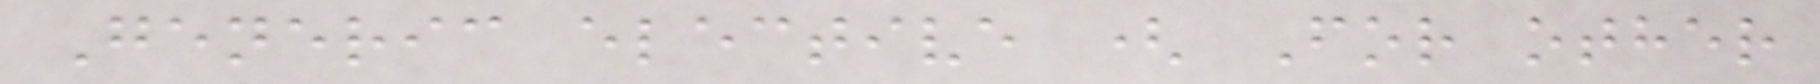Generic elective ( For other
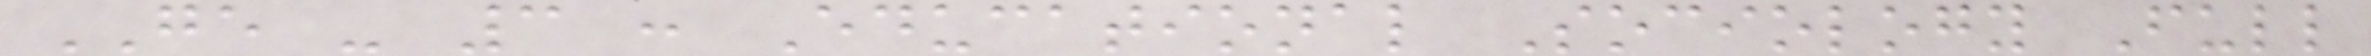GE - 3 : Educational Sociology Full
